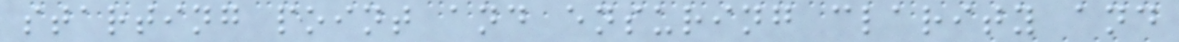starting point and ensuring clarity and
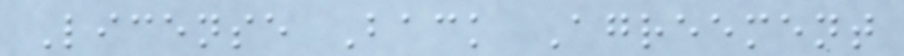License Back Agreement
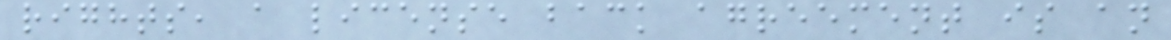rights, a license back agreement is an
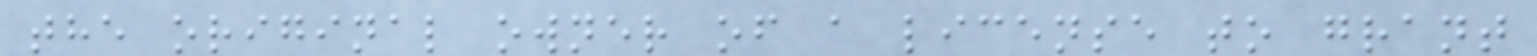the original owner of a license to grant
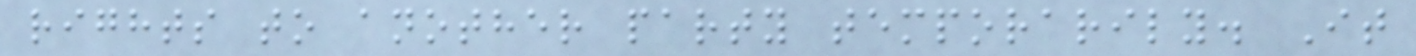rights to another party temporarily. It
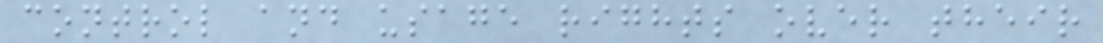control and usage rights over their
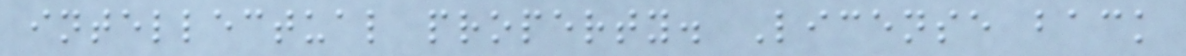intellectual property. License back
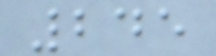245
